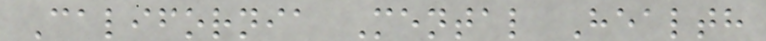California Mental Health
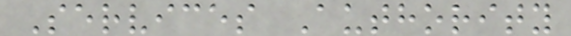Services Authority
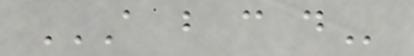A B C D
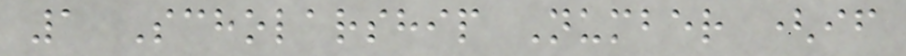1 Scholarship Number (if
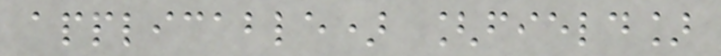applicable) [field]
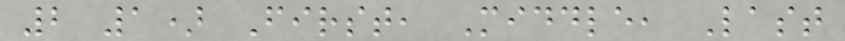2 1) First, Middle, Last
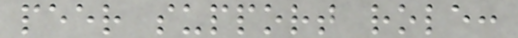peer support role:
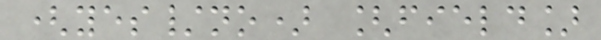(yes/no) [field]
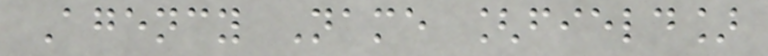Agency Name [field]
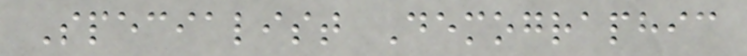Specialist Demographic
